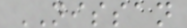NISSAN
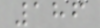186
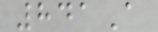841A
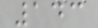143
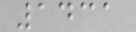1431
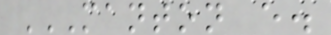MANTON E.
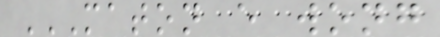MATON E WONG
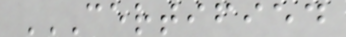CERTIFIED
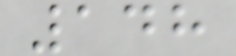148
